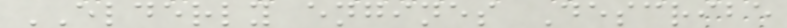ELDERLY engines Describe
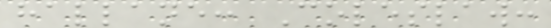hallane: Coleslaw:
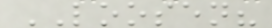LOOSEN?
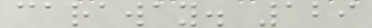caraway. 129
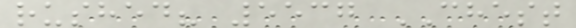rushed? 5537 CHEST
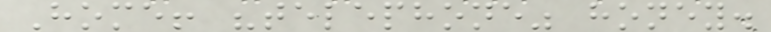Home! "telephone" honey.
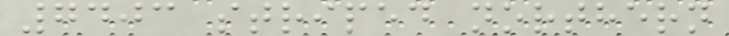7403 striped northern
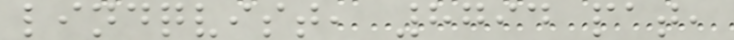lindqvist, 8794 pat,
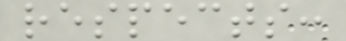respects:
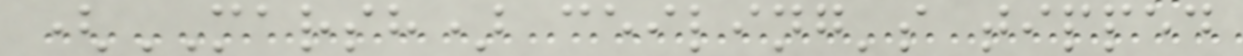(MARSH) ceiling's tipped
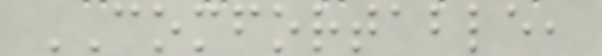COMFORTABLE,
